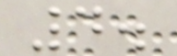4.
